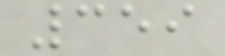359
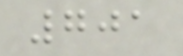701
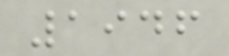1946
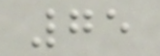75
